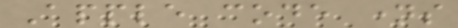Apple code names
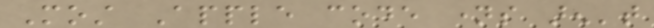Most Apple code names aren't
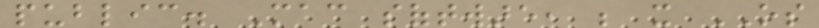public. Mac software, be it OS
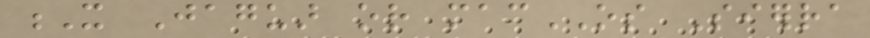X Jaguar or macOS Sierra
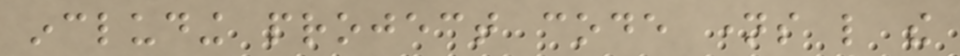including project code names like the
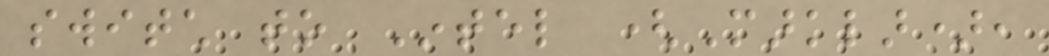switch to Intel (Marklar),
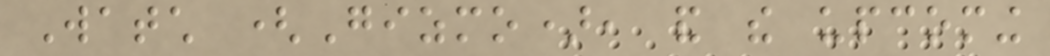Watch (Gizmo), and the upcoming
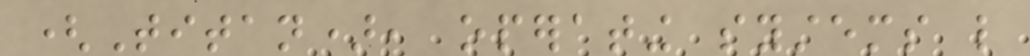(Titan), operating systems like
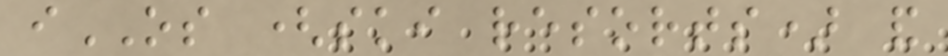iOS (ski resorts) and
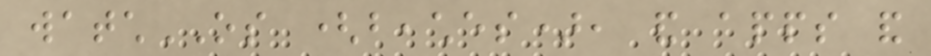watchOS (beaches), and apps and
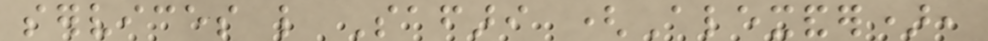services like Safari (Alexander),
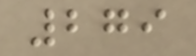279
